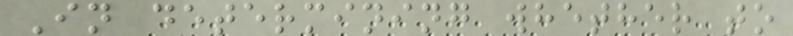In determining whether to
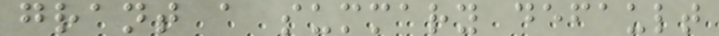grant a summary default
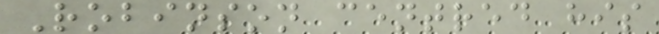Robinson centred his
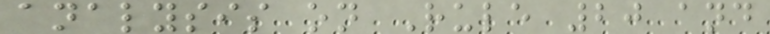analysis on Rule 20 and
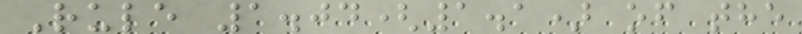Rule 1.04(1.1) of the
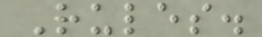Rules.
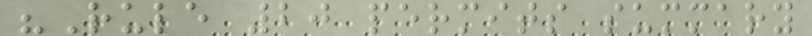"Rule 20 permits summary
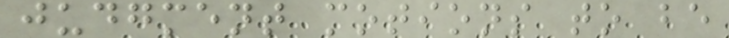judgment motions to be
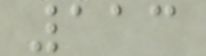113
